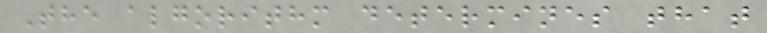The algorithm determines that
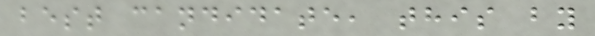best candidate, this by
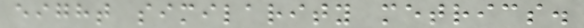eight similarity metrics.
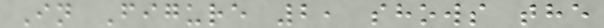In Figure 2, shows the
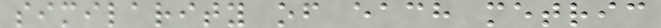similarity of each metric
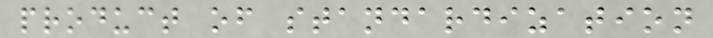product of standardization
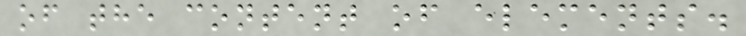of the content of elements.
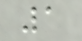1
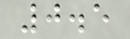0.5
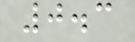0.3
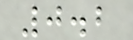0.2
